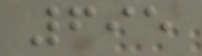695
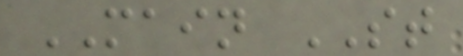MAIN ST
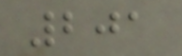201
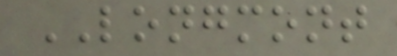LONGMONT
